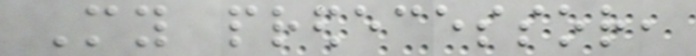My predecessor,
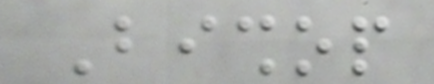Bishop
